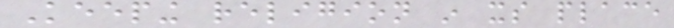Keeping religion in its place
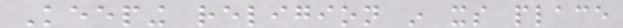Keeping religion in its place
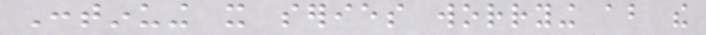Continuing it series worrying about the
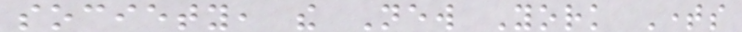society, the New York Times
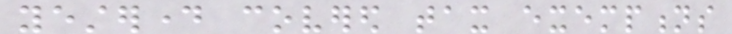yesterday covered tax exemptions
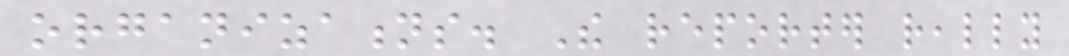organizations. The reporter really
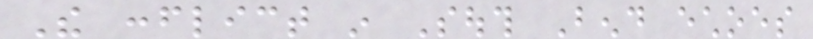The conflict in South Bend echoes
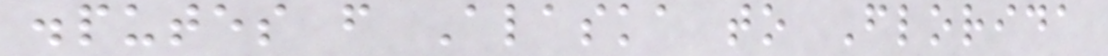disputes from Alaska to Florida
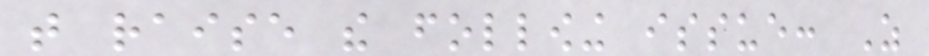that raise the following issue: As
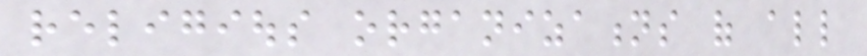religious organizations of all
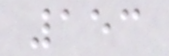153
